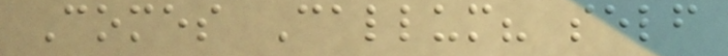Comes Callum? self
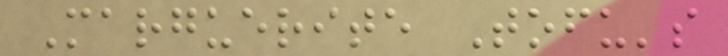Marguerite Tofu's
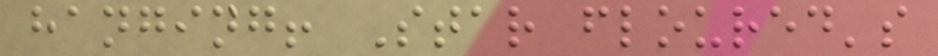hanging! Star floured's
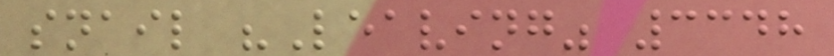snail "Leaving" 3348
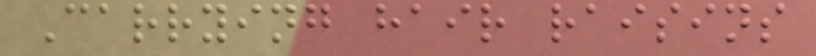Carrying hair raisins
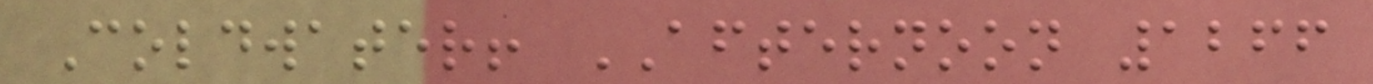Coldwater! AFTERNOON 1266
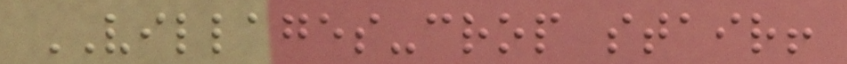VILLAGES-crop stair!
